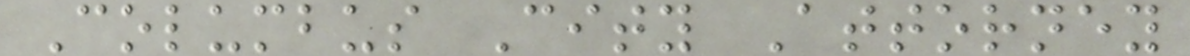Columbus City Attorney
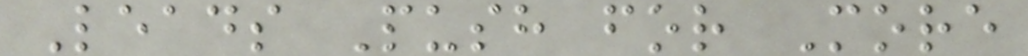Leads Push for More
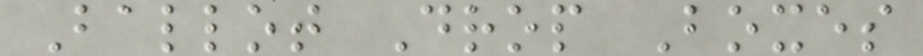Ballot Drop Boxes
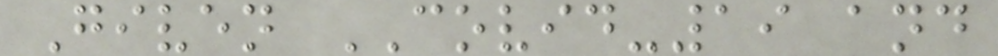Given COVID-19 and
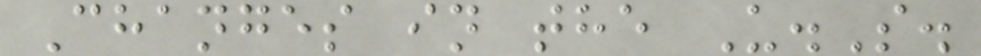Changes in the U.S.
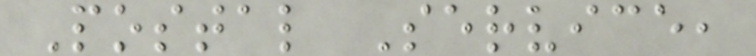Postal Service,
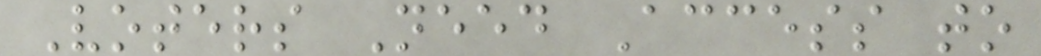Voters Need Access to
